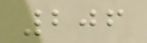206
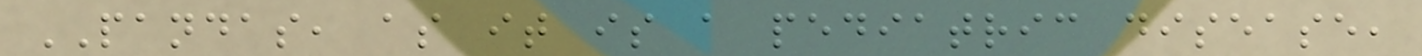PANDAS, as it is a pediatric disease,
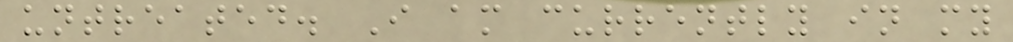untreated. I am currently in my
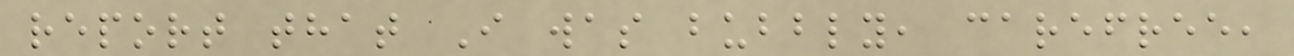report that I was bubbly, carefree,
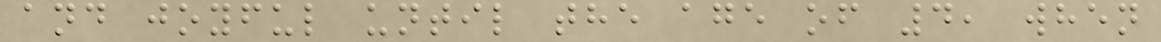and joyful until the age of 4, when
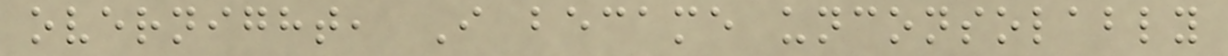overnight, I became unconsolably
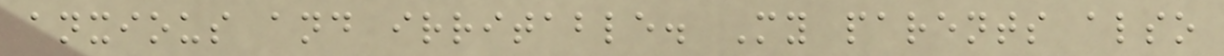anxious and irritable. My parents also
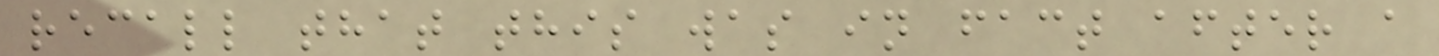recall that this was in fact after a
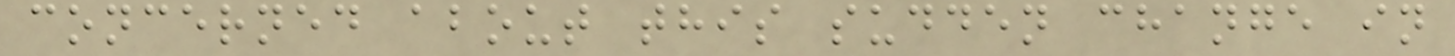concerned about this sudden change in
